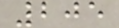205
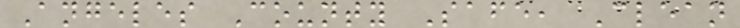Angeles County Safe, Clean
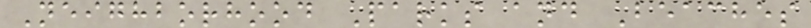Neighborhood Parks and Beaches
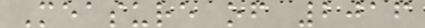Measure of 2016
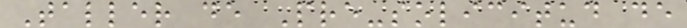Taller de Pre-solicitud de
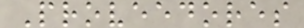Proveedores
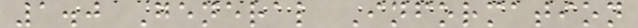1.0 General Information
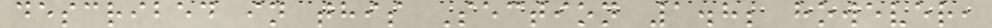described in this Section 1.8; however,
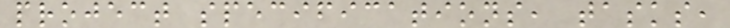project specifications, tasks,
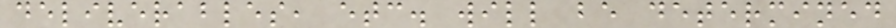deliverables, etc. will be determined
